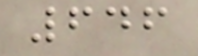646
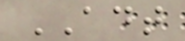ADT
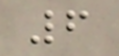6
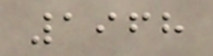1968
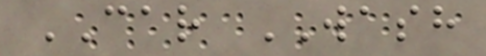CAR WASH
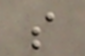s
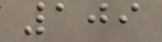109
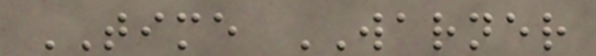TIME WARNER
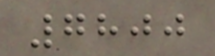7800
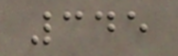345
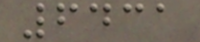6431
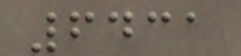6431
